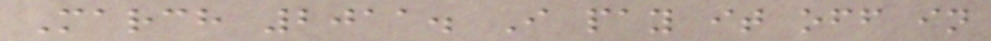March 2011. I pay it off in
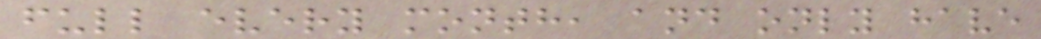full every month, and only have
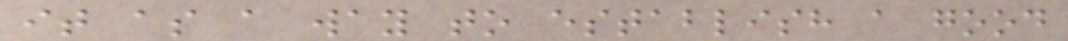it as a way to establish a good
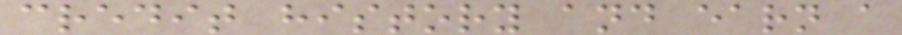credit history and earn a
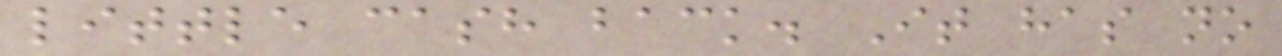little cash back. It has no
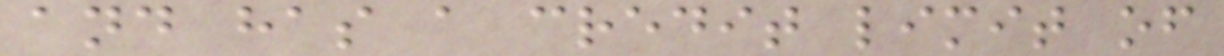and has a credit limit of
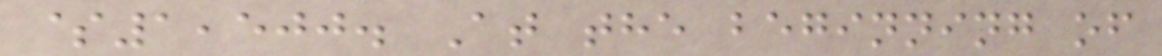$1,500. At the beginning of
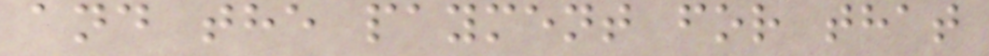and the payment for that
